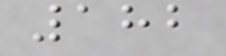182
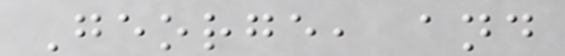George, and
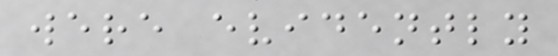were evidently
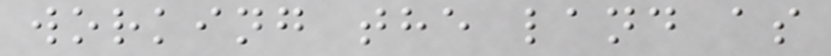working the land as
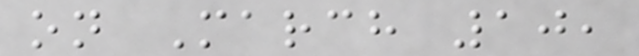on March 10,
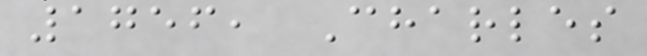1756, Charles
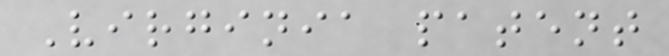Virginia patent
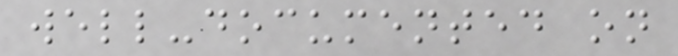well-documented on
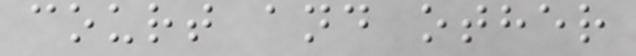court and other
